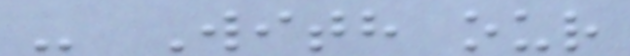- With our
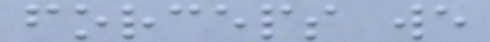forceps we
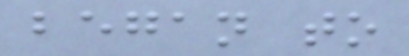began to
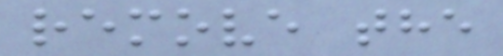remove the
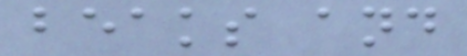beaks and
